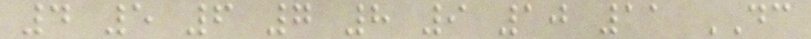4 5 6 7 8 9 10 11 DC
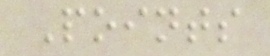Points
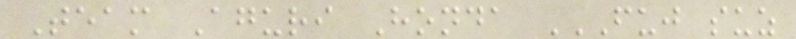Team Aguri Honda FUJ SUZ
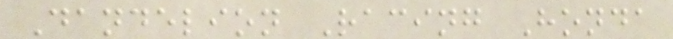Dandelion Racing Honda
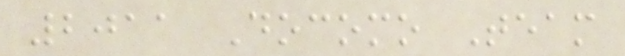2011 Docomo Team
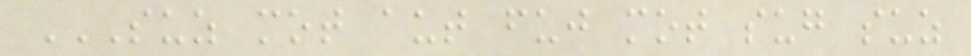SUZ MOT AUT FUJ MOT SUG SUZ
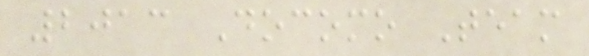2013 Docomo Team
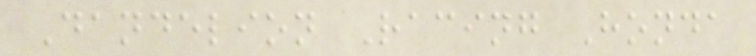Dandelion Racing Honda
